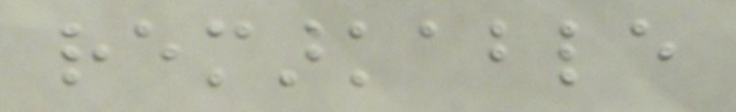remarkable
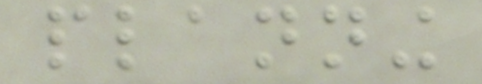planning
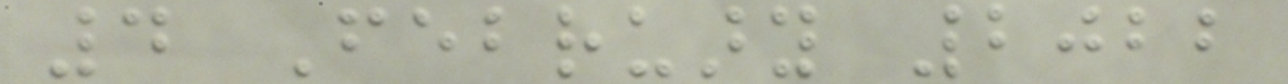4 February 2022
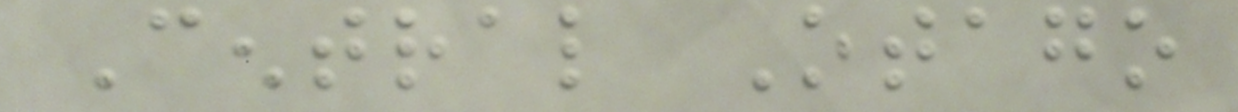Central Otago
